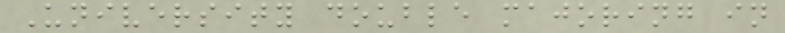University double majoring in
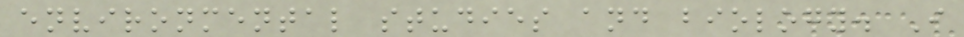environmental studies and biology. I
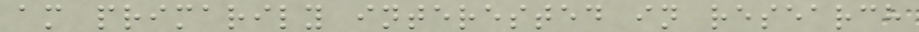am primarily interested in research
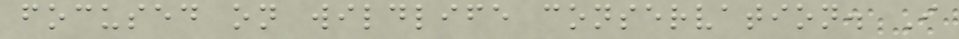focused on wildlife conservation. I
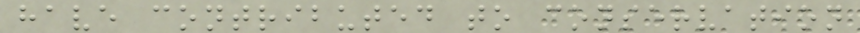have contributed to conservation
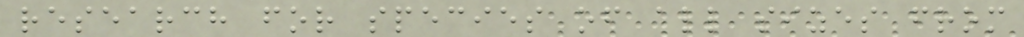research for species of all sizes from
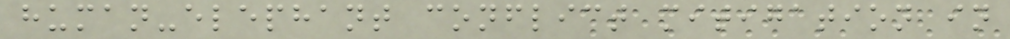human-elephant conflict mitigation in
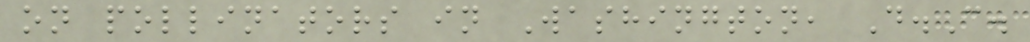on pollinators in Washington, D.C.
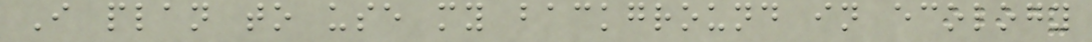I plan to use my background in ecology
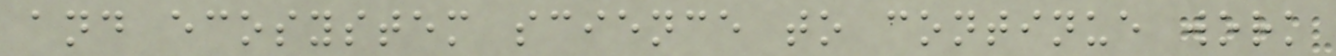and ecosystem science to continue work
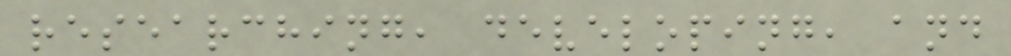researching, developing, and
